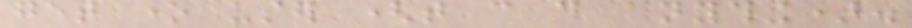get one user (that can do anything).
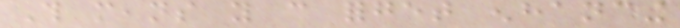This means you can forget enhancing
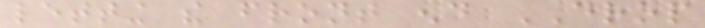letting the front end DROP
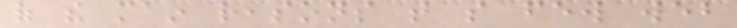of the main reasons that so few web
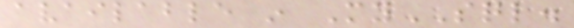available in MySQL.
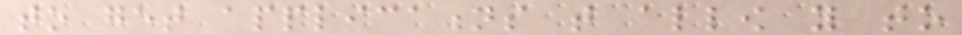to get applications that allow you to
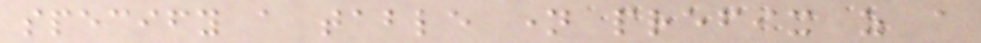specify a table name prefix as a
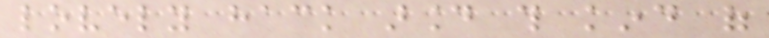lovely hack around this kind of
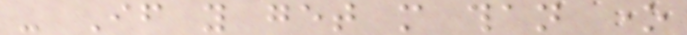- If you get more than one
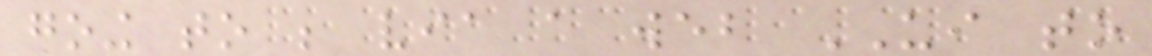going to be via a web UI to
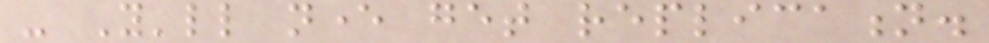- You'll never get replication.
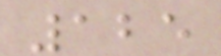125
